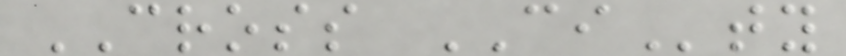CROSS CIty
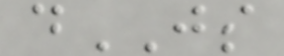dJS
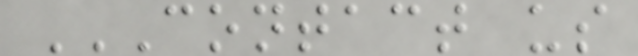CONTACT US
